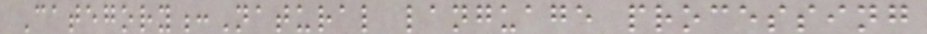Category:Natural language processing
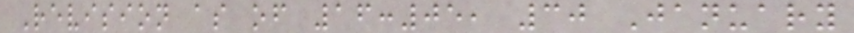Revision as of 16:05, 30 January
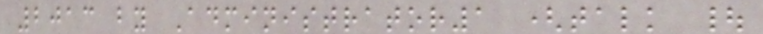2013 by Administrator1 (talk |
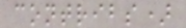contribs)
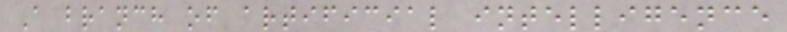A branch of artificial intelligence
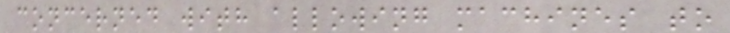concerned with allowing machines to
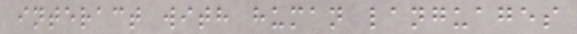interact with human languages
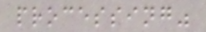processing"
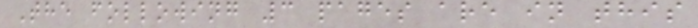The following 3 pages are in this
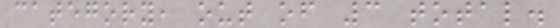category, out of 3 total.
